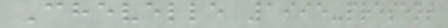Chevelle 1995-present
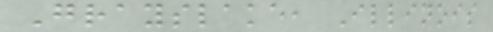Grayslake, Illinois
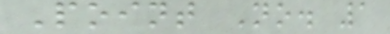Point No. 1
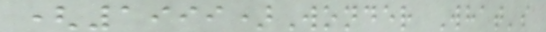(1999)Wonder What's
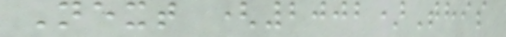Next (2002)This
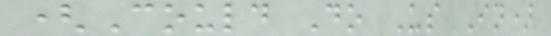(Could Do Us In)
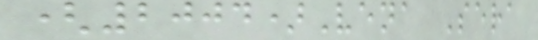(2004)Vena Sera
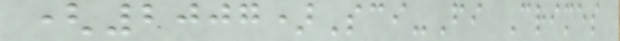(2007)Sci-Fi Crimes
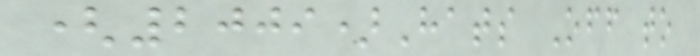(2009)Hats Off to
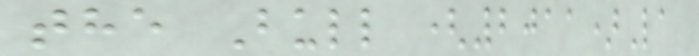the Bull (2011)La
